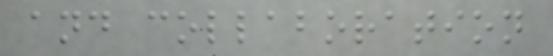and collaboration
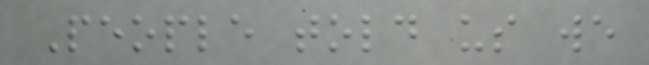People told us we
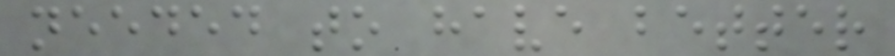needed to have better
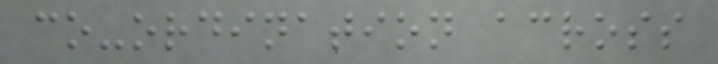co-ordination across
